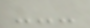---
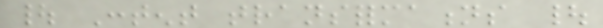| Content transformations |
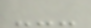---
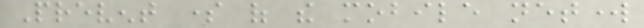Prevent some of the mobile network
